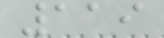119
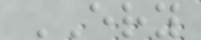ERY
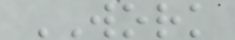WORK
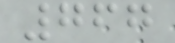767
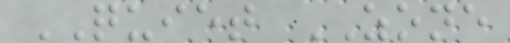QUIET ZONE
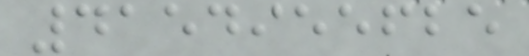4154955625
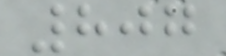807
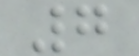7
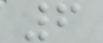6
